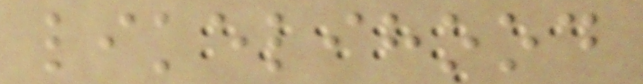likelihood
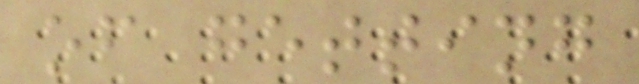of getting
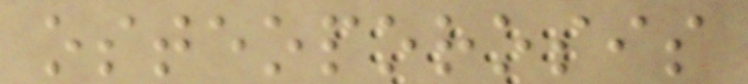osteoporosis
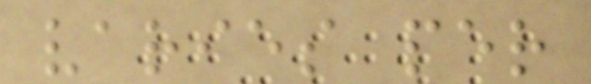varies per
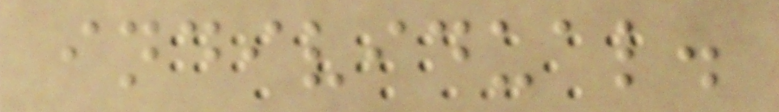individual.
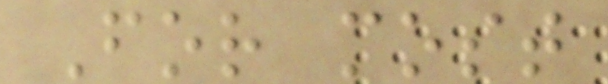For most
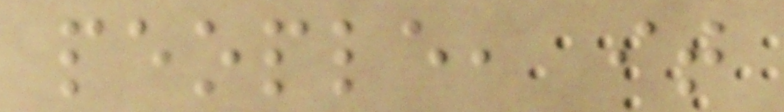people, it
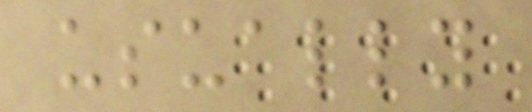usually
